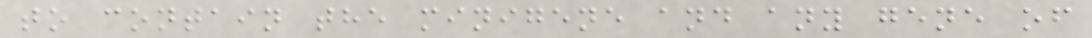to contain the minigene and any gene of
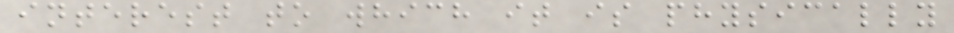interest to which it is physically
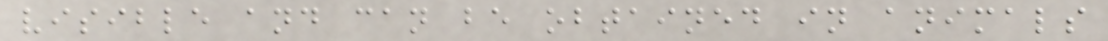visible and can be obtained in animals
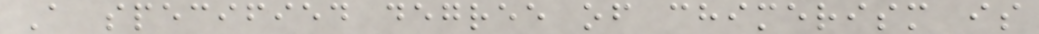A specified degree of chimerism is
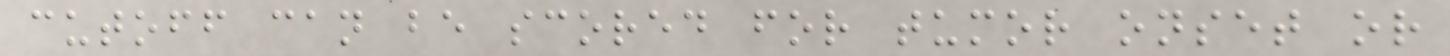cutoff can be scored for tumor onset or
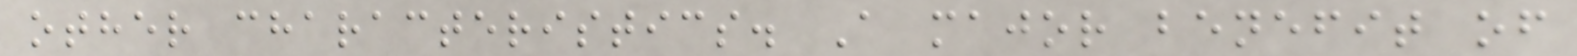other characteristics. A major benefit of
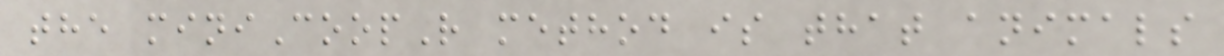the miniCoopR method is that animals
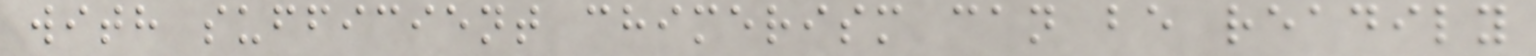with sufficient chimerism can be readily
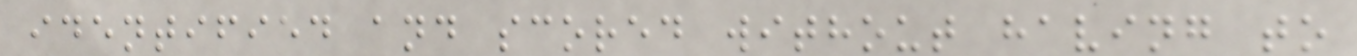identified and scored without having to
